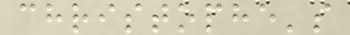christophe's
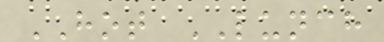HOT LUNCH
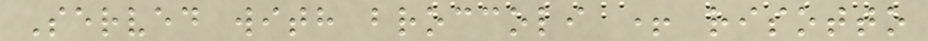Served with broccoli + risotto
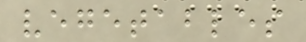vegetables
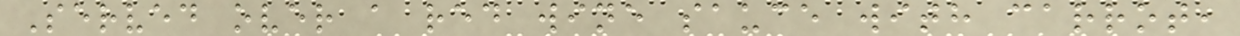Served over a red wine sauce with carrot,
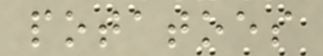potatoes
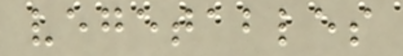vegetables
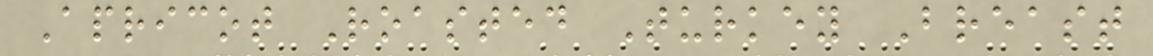Apricot Roasted Turkey Breast
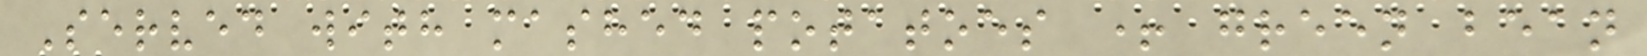Served with mashed potatoes + green bean
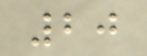20
